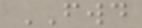FWD
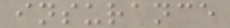insurance
